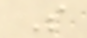S
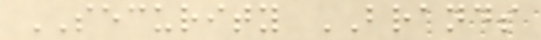SECURITY BRANDS
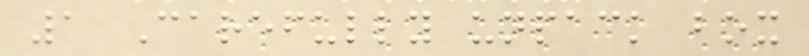1 Carefully unpack box
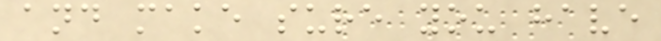and make sure you have
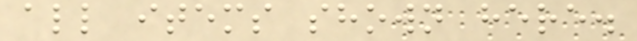all items shown here.
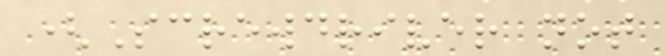(Screwdriver not
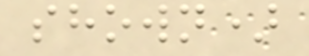shown)
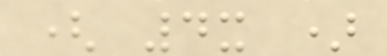( 4x )
